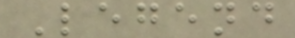Legend
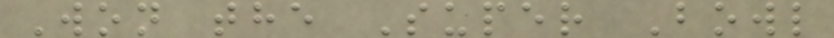Won the Super Bowl
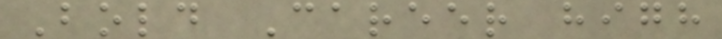Bold Career high
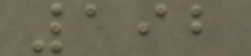192
